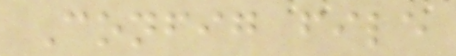Config file
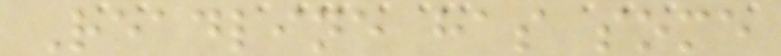Readline has some
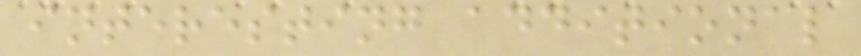interesting additional
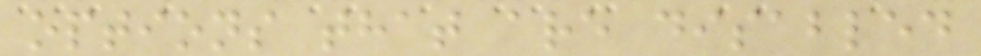options that are disabled
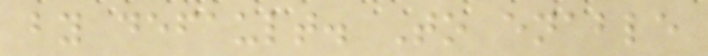by default. To enable
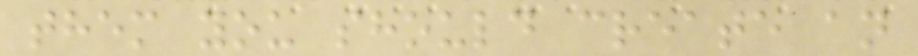them you should create an
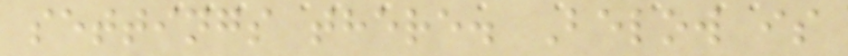settings there. Below is
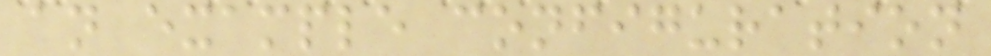an example configuration
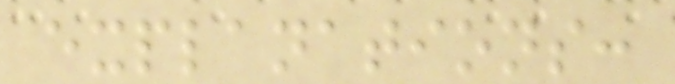explanations:
